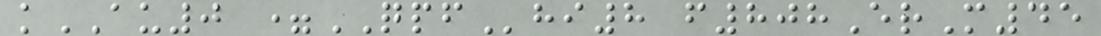kAU0 =QPFhi8 f808ErM45
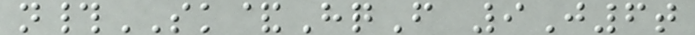n#SK&HqF 9J6t
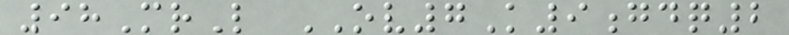98MrL OV7K9gdq2
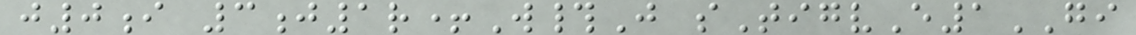j0i 3j1r+W#J sTigvE1GI
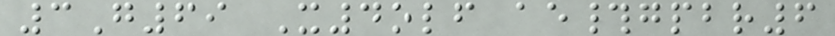3G69 X4olf ae#gpbr6
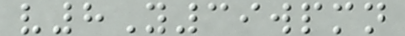v8Y39wpmn
